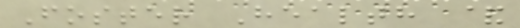Foster Health &
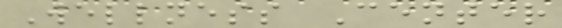Wellness Center
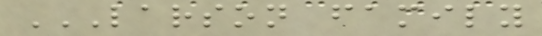LARSON FAMILY
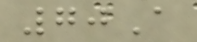70A
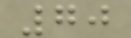70
